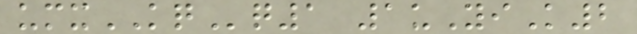umxKQq1 1uYiK2
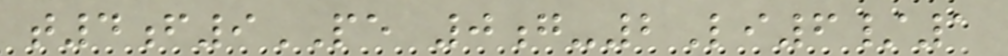t4f9PE 0g-2Li6/1
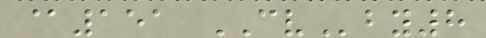@151 CVby8
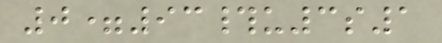0=93#u3s1
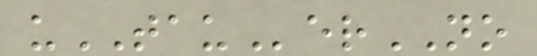uTAUerNO
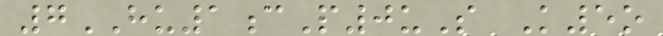7HU1cP0uS K5o
